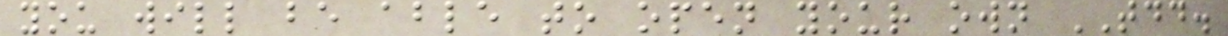you will be able to open your own TDD.
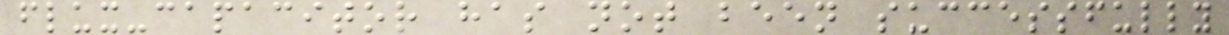flux-capacitor has not been successfully
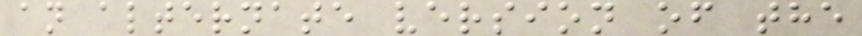an alternate version of the
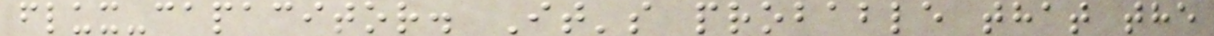flux-capacitor. It's probable that the
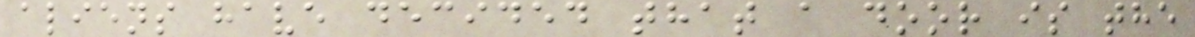aliens have decided that a door is the
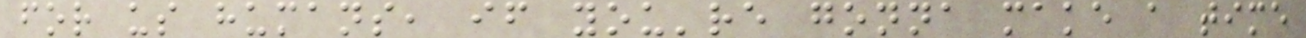for us humans, if you're gonna make a time
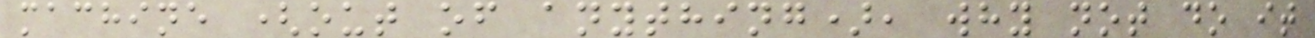machine (out of anything), why not do it
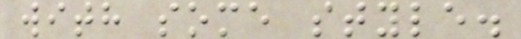with some style.
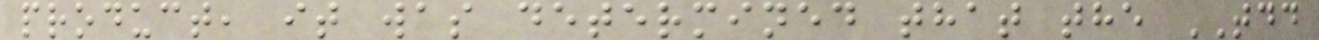product, it was determined that the TDD
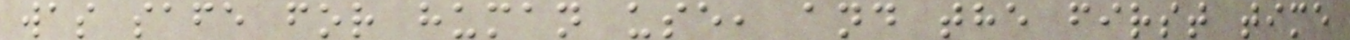was safe for human use, and the first time
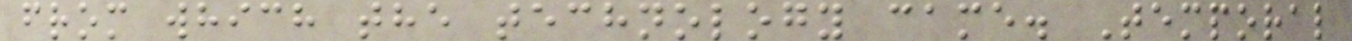from which the technology came. Temporal
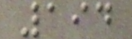194
